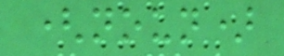(noun)
